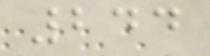244
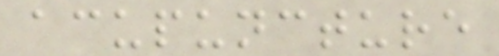acupuncture
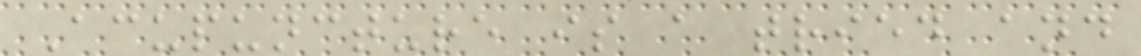Acupuncture is a tried and
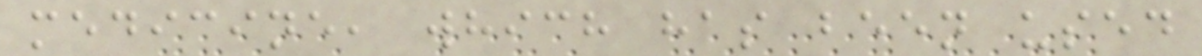medicine, which has been used
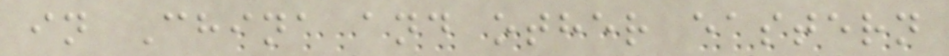in China and other eastern
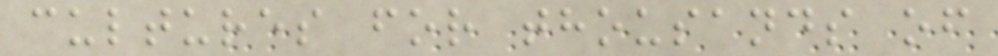cultures for thousands of
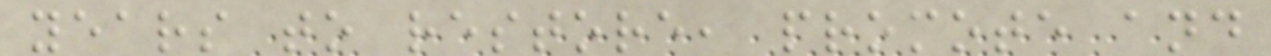years to restore, promote and
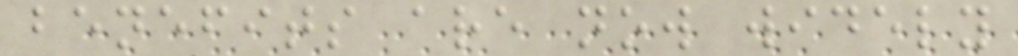benefits are now widely
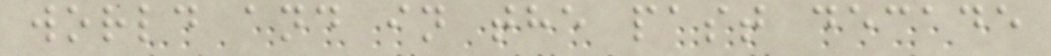world and in the past decade
